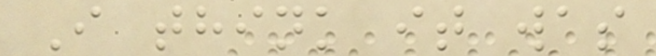I think it was
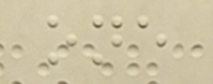one
